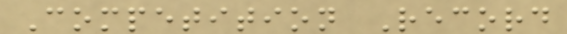Competition Record
